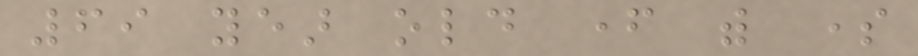69 year old father with some
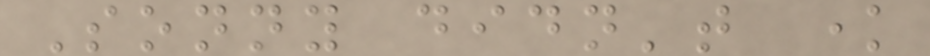Sonny didn't know
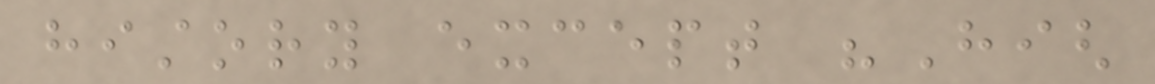history except "High
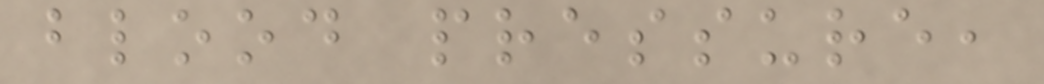blood pressure,
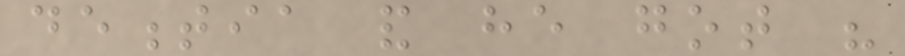dementia and he got his
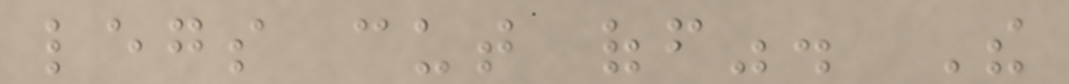legs cut off". The
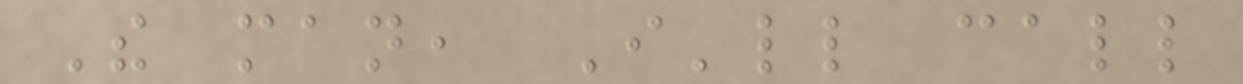The man, I'll call
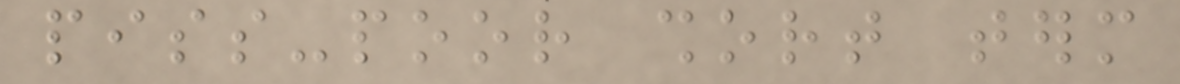piss-poor short term
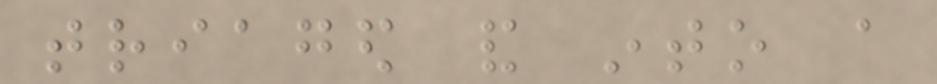triaged and into a
